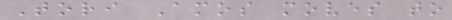Tori Amos moves to
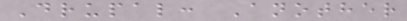Drupal: Another
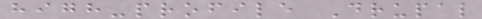high-profile Drupal
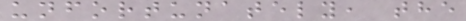unfortunately, the
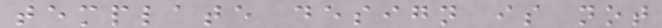template design is not
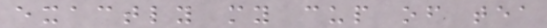exactly my cup of tea
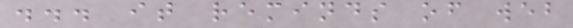... it reminds of web
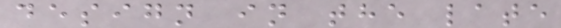design in the late
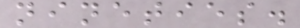nineties.
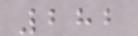282
